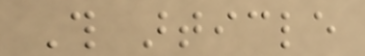This article
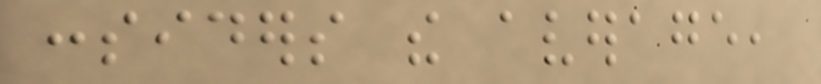considers the average,
